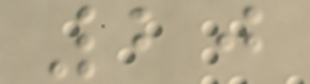20
